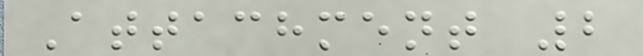Attachment 2
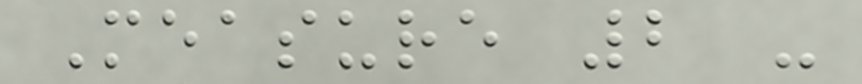Measure 2 -
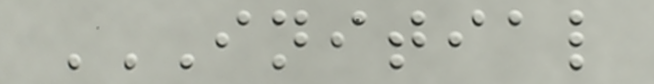INITIAL
